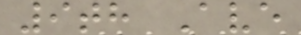9th Ave
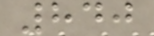840
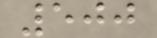500
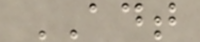ADT
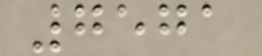7571
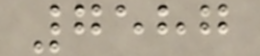7587
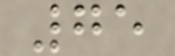75
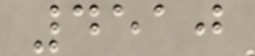4510
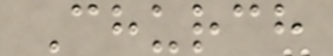Church
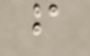f
